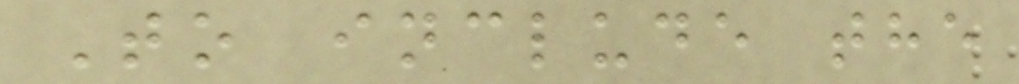To include the
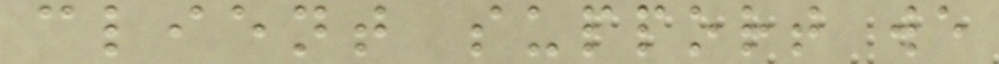client support we
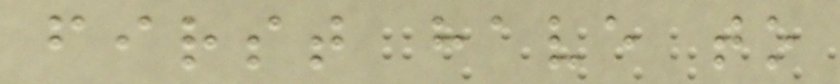first have to
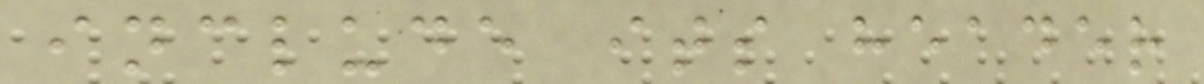include its header
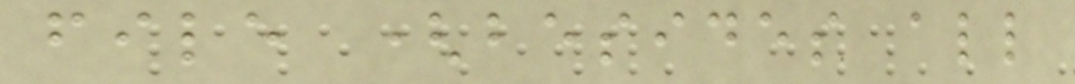file (besides all
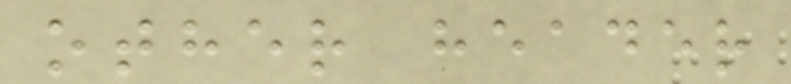other header
